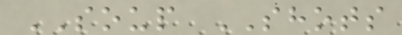SOUP SHOTS
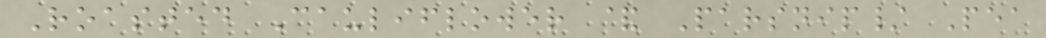Roasted Cauliflower & Parsnip/ Pea
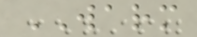WARM
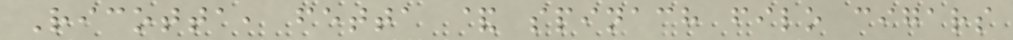Ricotta, fetta & spinach filo cigars
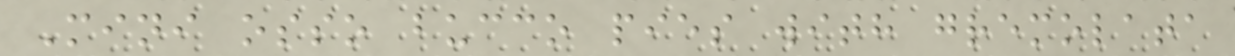Mini osso bucco pies with gremolata
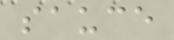sauce
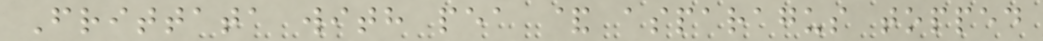Frittata with pea & asparagus topped
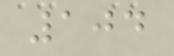104
